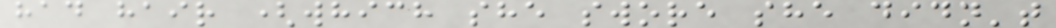had hair (which she swore she didn't
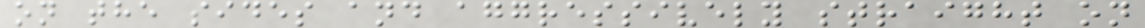on the sides and aggressively straight on
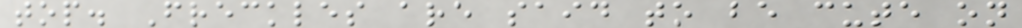top. Freckles are said to be cute on
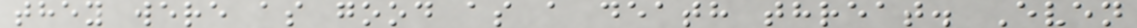they were as good as a death threat. Even
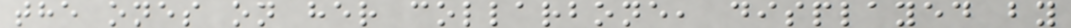the ones on her collarbone, displayed by
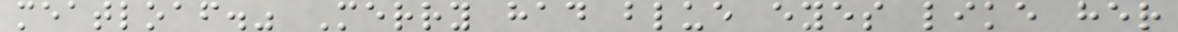meatloaf." Merry had blue eyes like her
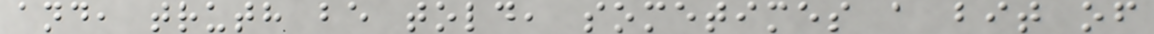and, truth be told, sometimes a bit of
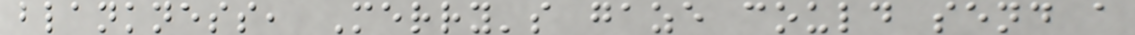blankness, Merry's gaze could send a
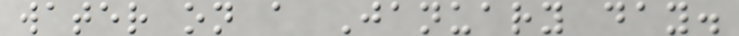water on a January day.
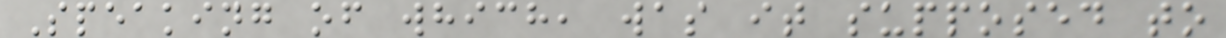Speaking of which, was it supposed to
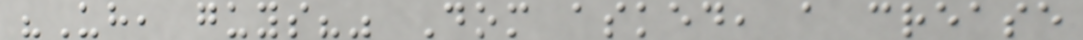"Uh, guys?" Dom asked, a crease
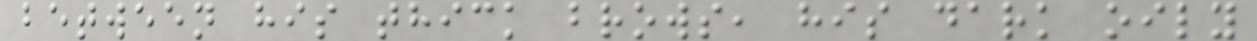between his thick brows, his dark oily
